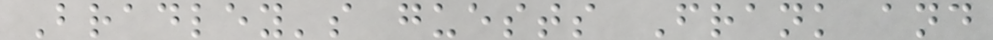Bradley's guests Frank and
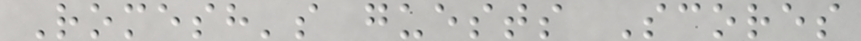Romesh's guests Scores
